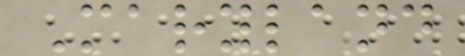Maryland
